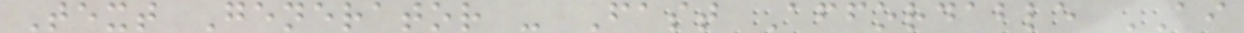Text Generator - Fast Affordable AI
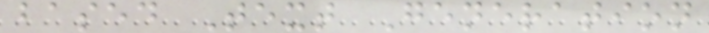based Text Generation
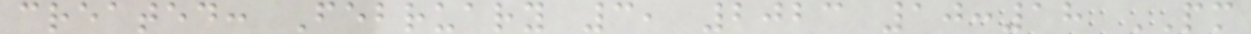created: February 3, 2023 10:18 PM
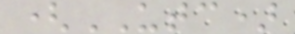(UTC)
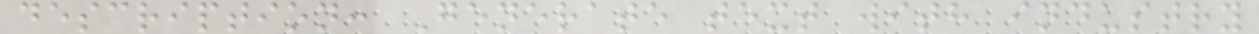description: Generate text with industry
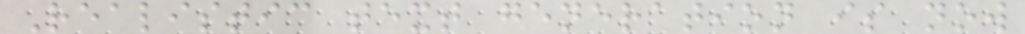Realistic text generation is now
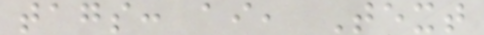tags: ai, Text
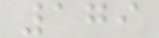179
